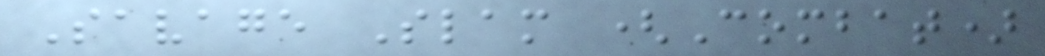Savage Slam (Combat)
